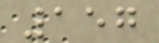157
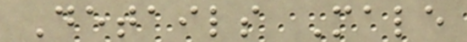Details Male
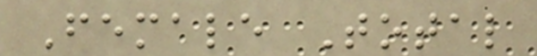Female Total
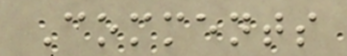Comments
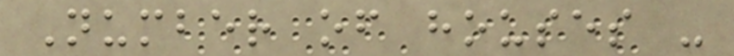Number of houses -
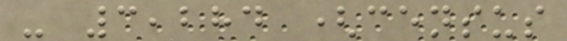- 3,284 (census
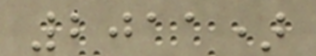2011)
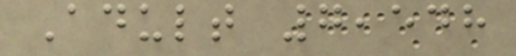Adult 7,548
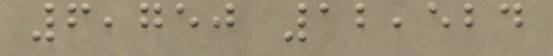6,750 12,524
